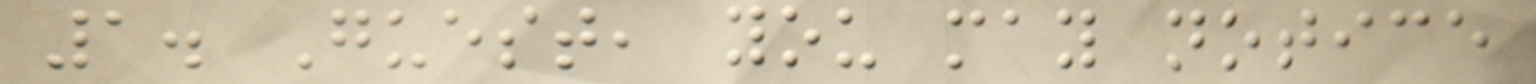1. Guest, you may notice
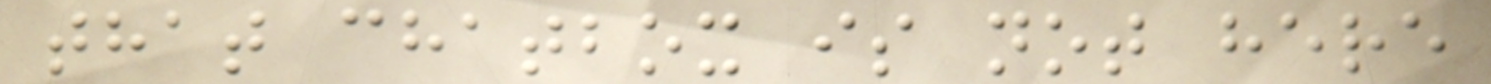that chatbox is not here
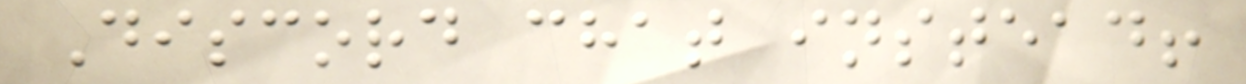Discord chat instead!
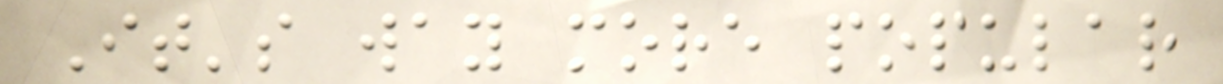It's way more popular
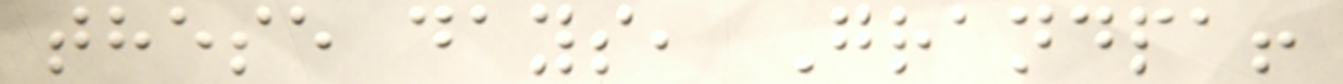these days, Grandpa!
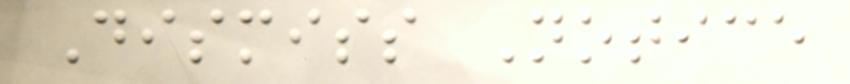Dismiss Notice
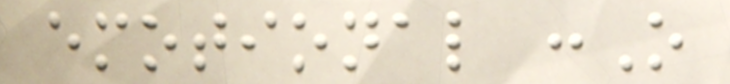emotional :O
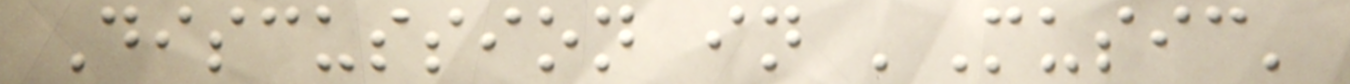Discussion in 'Music'
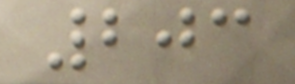203
